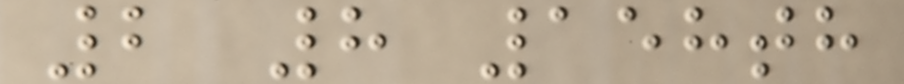2 8 158th
